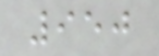950
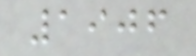1906
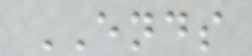ENDS
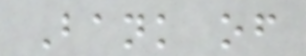Bank of
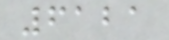6121
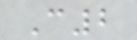C2
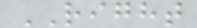RIGHT
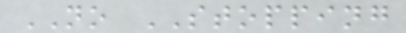NO STOPPING
